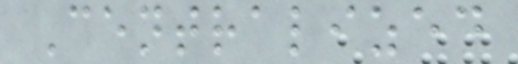Centralized
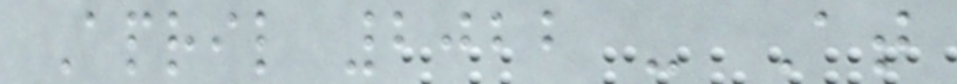April 2022 - At
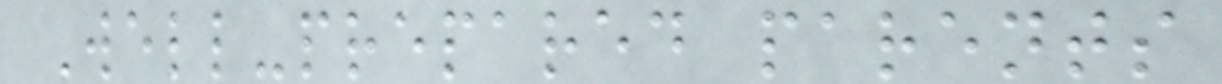Well-prepared parents
